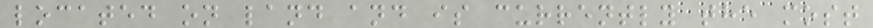located on land and is currently the most
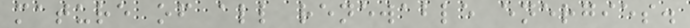mature of all renewable energies.
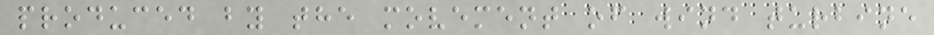produced by the movement of wind turbine
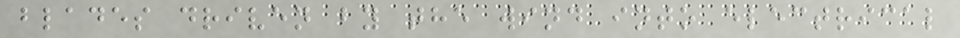blades driven by the wind into electrical
